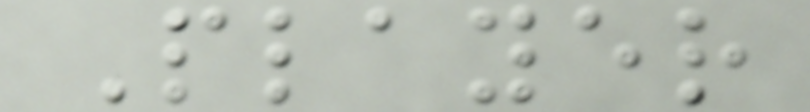Player
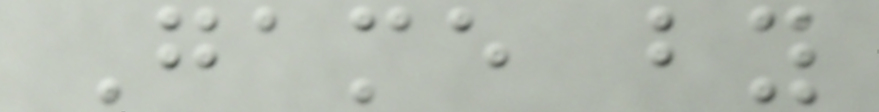Game by
